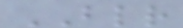BLR
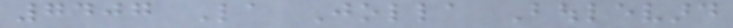7407 La Jolla Boulevard
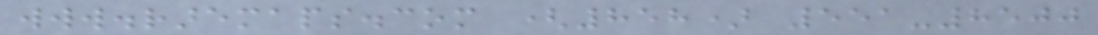www.raremaps.com (858) 551-8500
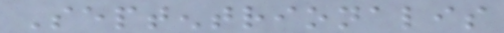Septentrionalis
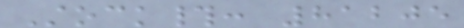Stock#: 81205
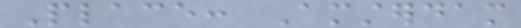Place: Amsterdam
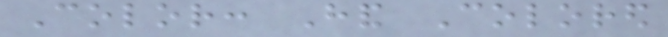Color: Hand Colored
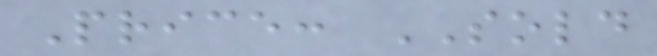Price: SOLD
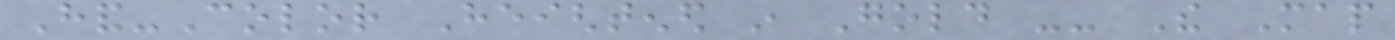Hand-Color Heightened in Gold -- The Map
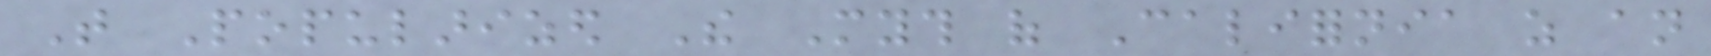That Popularized The Myth of California as an
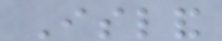Island
